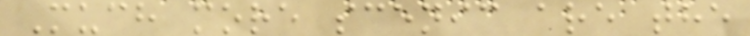Much more scenic are the
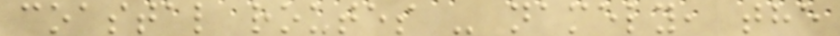coastal routes - namely, the
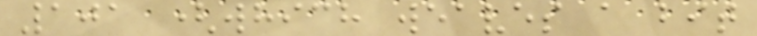101 (which weaves a bit
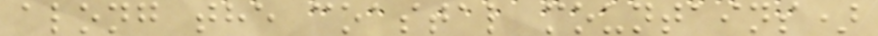along the coastal mountains)
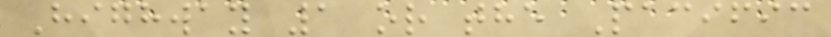Highway 1 or the Pacific
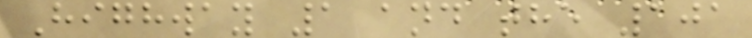Highway 1 and the 101
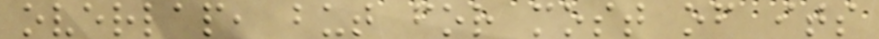overlap, but for most of its
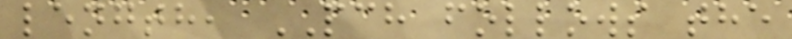length, PCH follows the
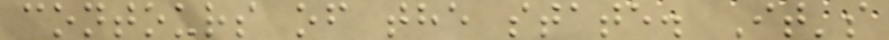contours of the state. It's
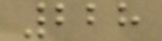228
